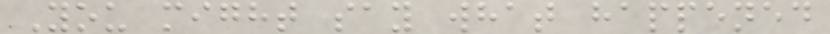You might say what happened
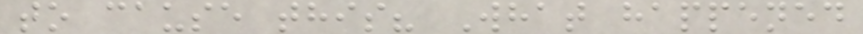to cause this? What happened
